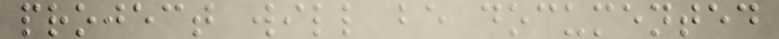project will be documented
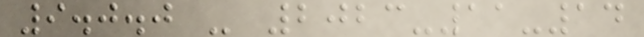9.0.0 - 2023-11-14
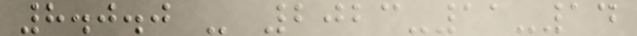8.0.0 - 2023-11-14
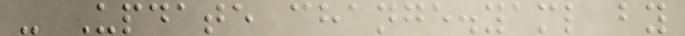- Update change.yaml by
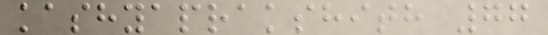kashyaprakshith 77
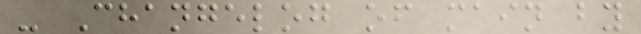- Changelog of main by
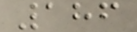186
